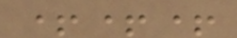+++
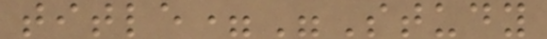title="Study
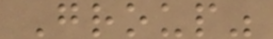Group"
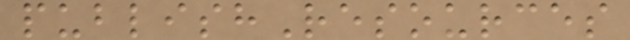publishResources
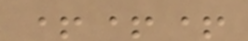+++
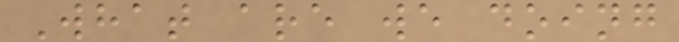What are we doing
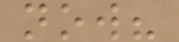now?
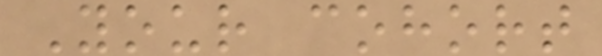Your cohort
